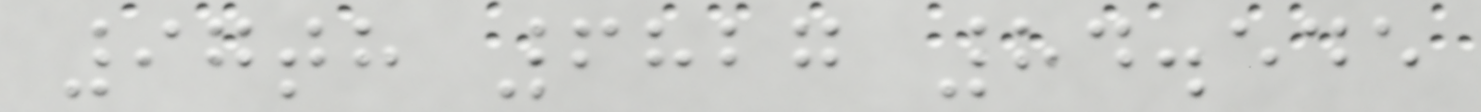97th 6827 84.545
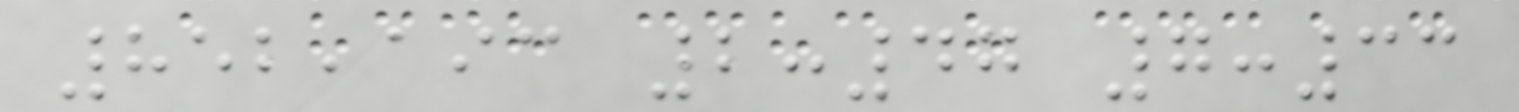852,193 2:47 7:33
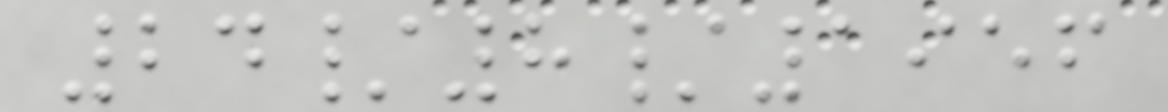24/8/1956
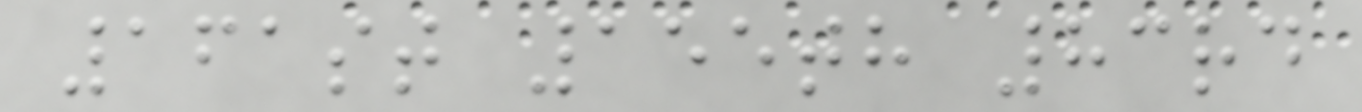161st 155th 83rd
